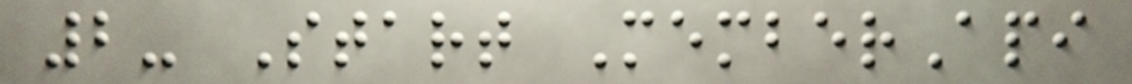2- Start MemberApi
